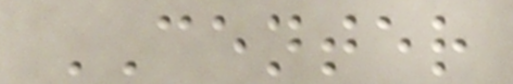CENTER
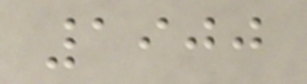1900
